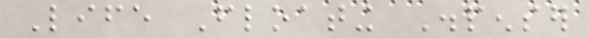Life Floating Dispenser
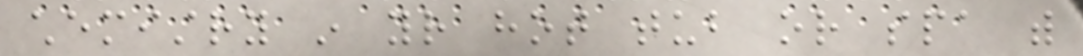chemistry in your hot tub or spa with
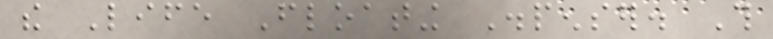the Life Floating Dispenser. This
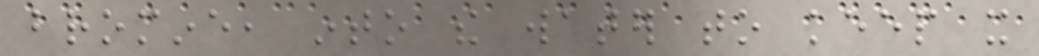bromine, into the water to keep it
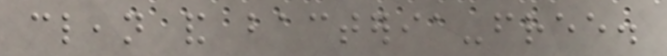clean and bacteria-free.
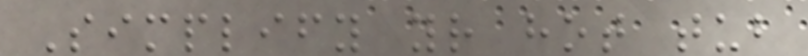Simplify your hot tub
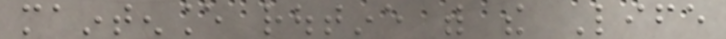maintenance routine with the Life
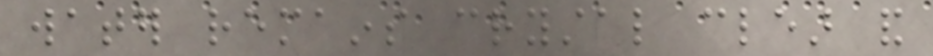water remains crystal clear and
